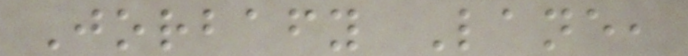Jorbafy Lane,
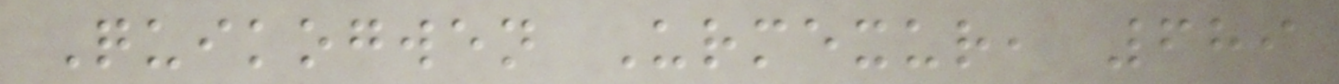Quikogwen Urmexur, 689
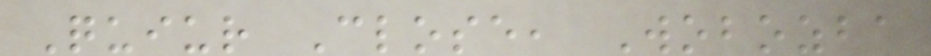Quiur Close, Wobozba
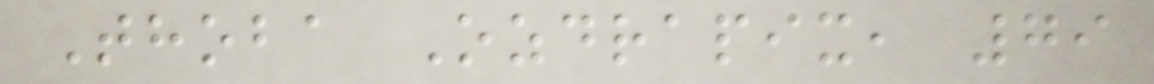Thoba Ozdrapix, 79
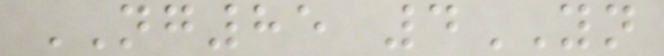NG85 4YN
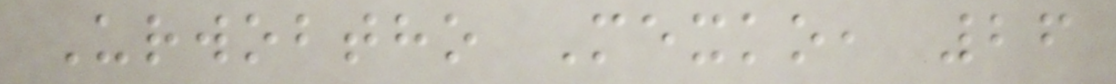Urwobtho Mexko, 26
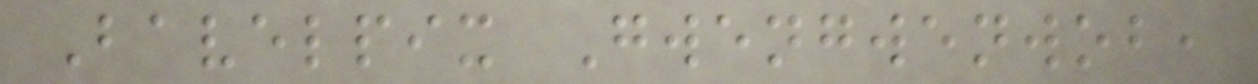Bavelpix Gwengwenwob,
